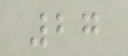27
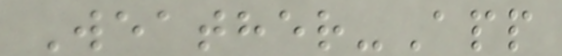Weather-App
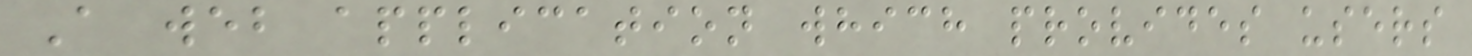A web application which provides users
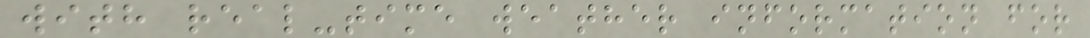with real-time weather information for
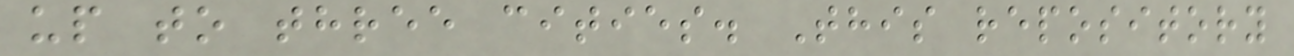up to three cities. This repository
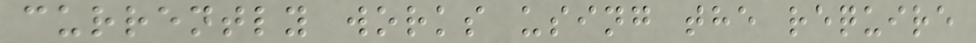currently works using the require
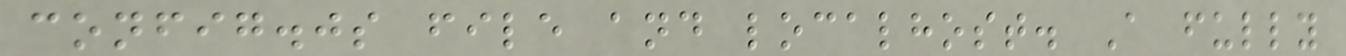config.js file and localhost. A fully
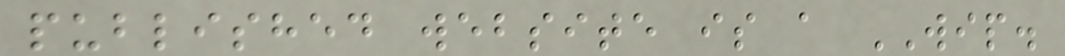published website is a WIP.
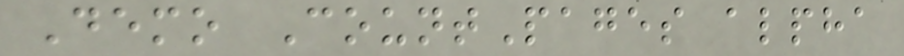Demo CountPages alpha
